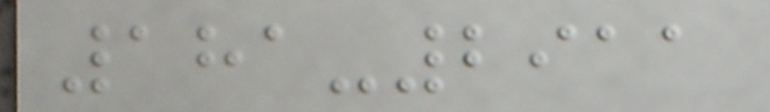181-2911
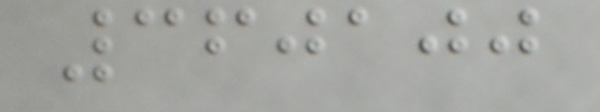360100
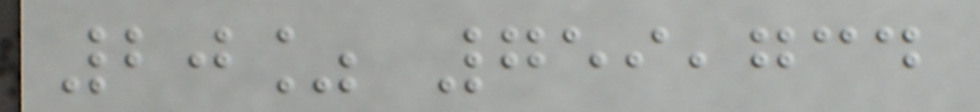20% 759,734
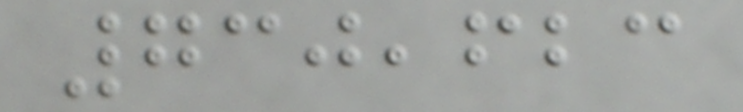730,623
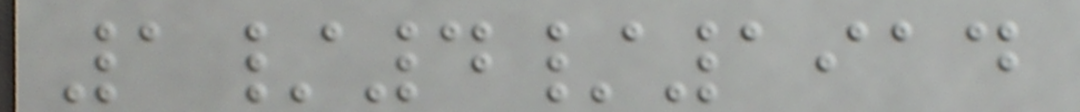1/4/1914
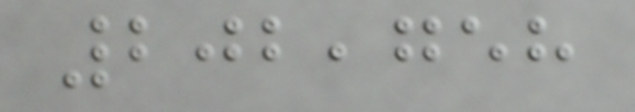202,758
